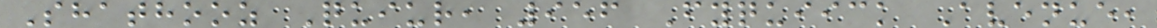Shathooz Quiur, 956 Fyquiick Avenue,
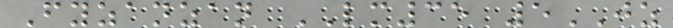Fyzanzan LM35 5JZ
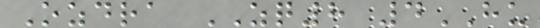Ozdra ZQ8 4HU
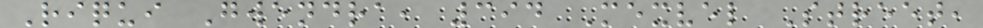Riqui Gwendra, 394 Mexvel Street,
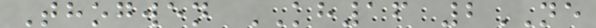Thogwen KH16 2NE
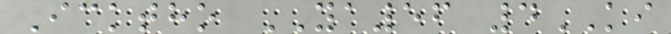Icktho YA56 4KI
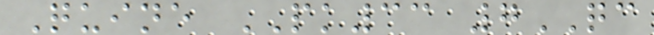Quine PK33 7QC
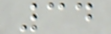34
